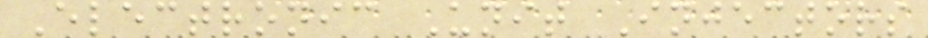Electronic Unit Injectors
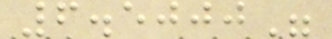6.5000"
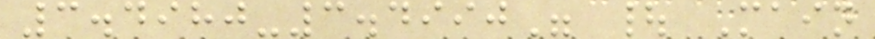3.4980-3.4990" | Main
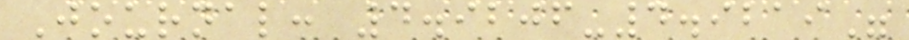Journal: 4.9206-4.9219"
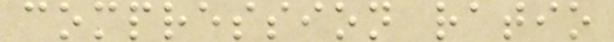compression ratio
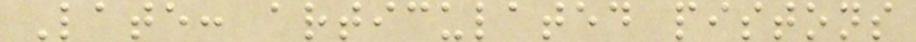Late: articulated pistons
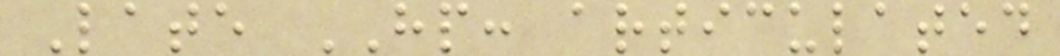Late HP: articulated
